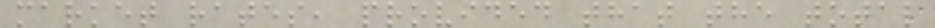market rates, provided that the total
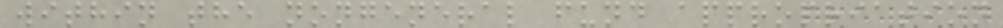within the nongeneral fund appropriation
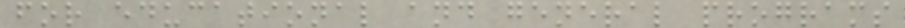for educational and general programs
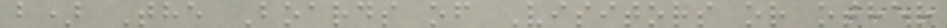b) The Boards of Visitors or other
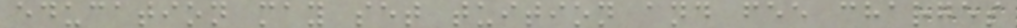education may set tuition and fee charges
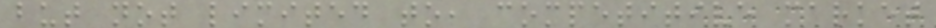but not limited to, competitive market
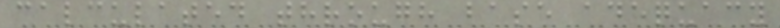calculated through base adequacy
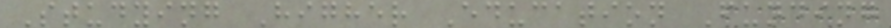Studying Higher Education Funding
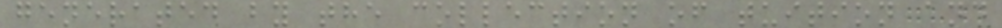generated by the collection of tuition and
